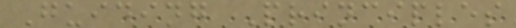Guiding Principles
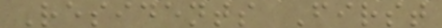Residents First
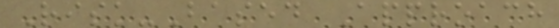Risk-Based Approach
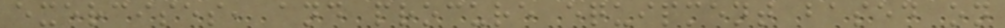exercises, and procure equipment based on
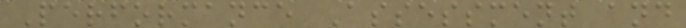Performance Assessment and
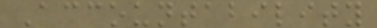Accountability
